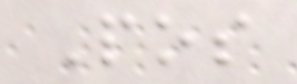Pos
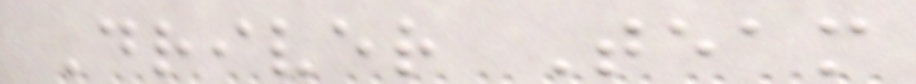Driver Team
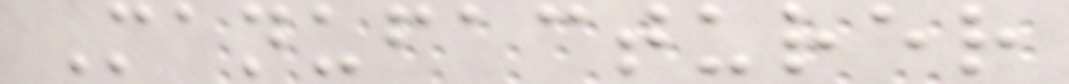Manufacturer
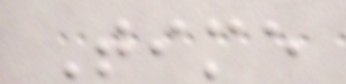Time
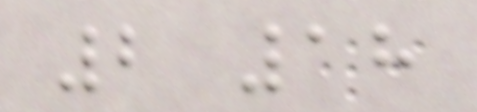2 18
